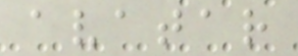avatar
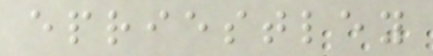epriestley
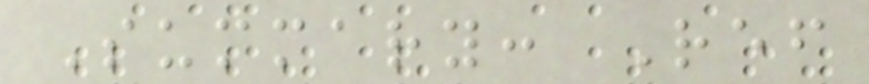Summary: Ref
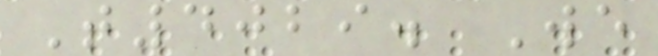T4029. We
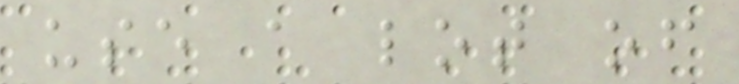use a lot of
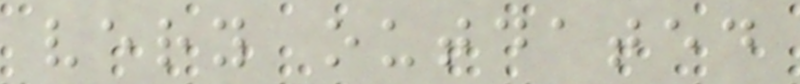very outdated
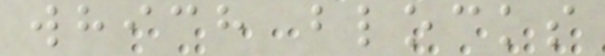which blocks
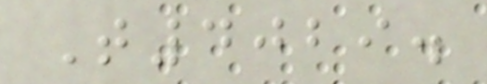T4029.
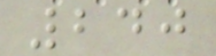240
